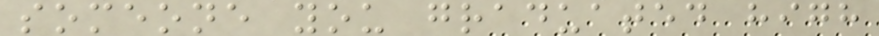someone you graduated high
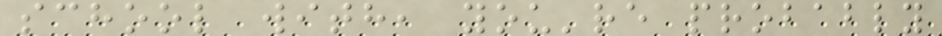school with, you're probably
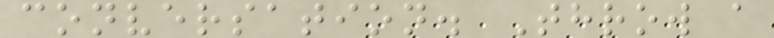conversation. Throw a
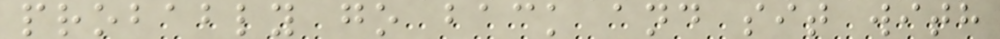probably go back and sit with
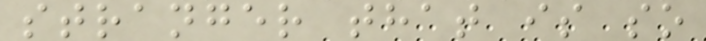stranger that is so
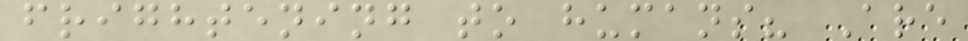frightening to humans? Are
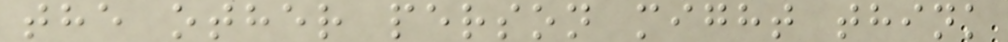the other person might think
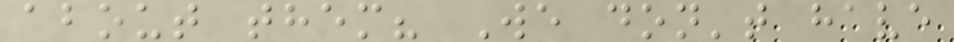about them? We don't have
